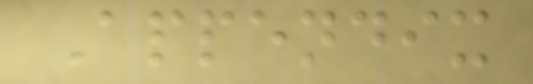Appendix
